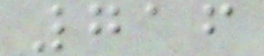716
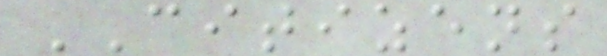CITIZENS
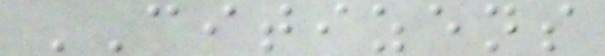CITIZENS
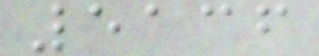5136
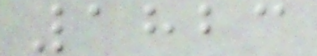1823
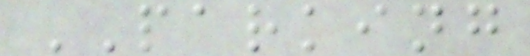PARKING
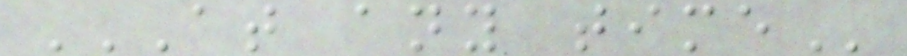AT ANY TIME
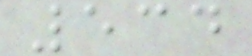534
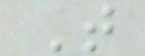T
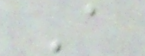A
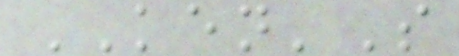KEN'S
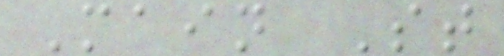Main St
